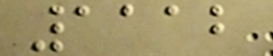1112
